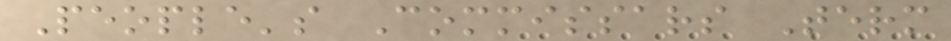People's Commissars Term
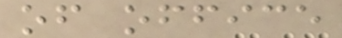of office
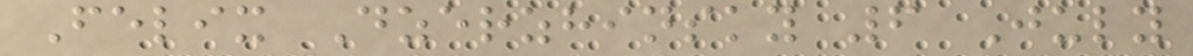Felix Dzerzhinsky 6 July
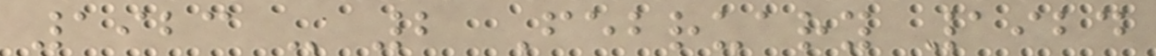1923 - 2 February 1924
